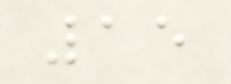15
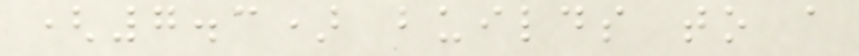(7.3) builds to a
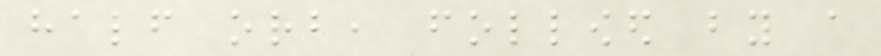half orb, followed by a
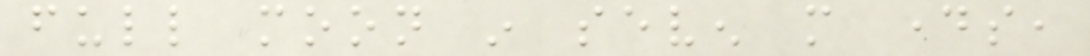full moon in seven more days,
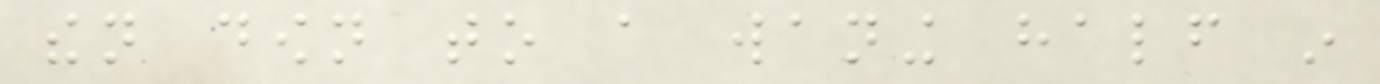then down to a waning half in
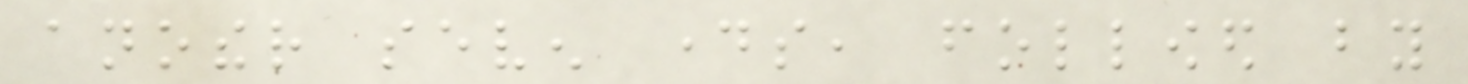another seven days, followed by
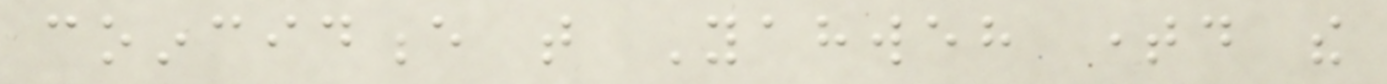coincidence that Yahweh timed the
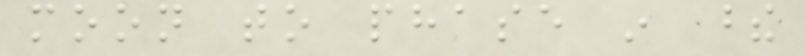moon to phase in these
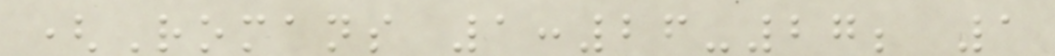(Romans 1:26-27; 1
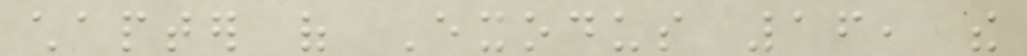chapter of Exodus 16, the
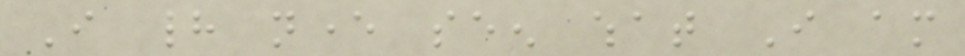I had never seen what I am
